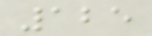125
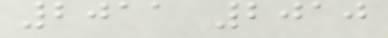2011 2010
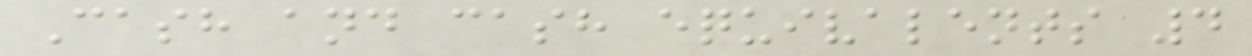Cash and cash equivalents 4
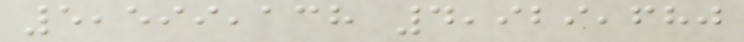5,599,138 4,929,680
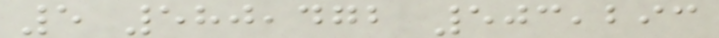5 580,472 503,293
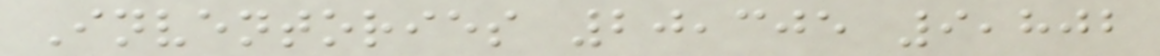Inventories 20,305 9,802
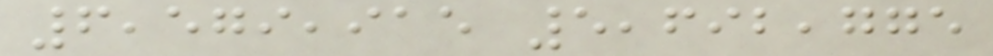6,579,915 5,692,775
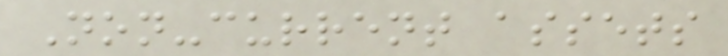Non-current assets
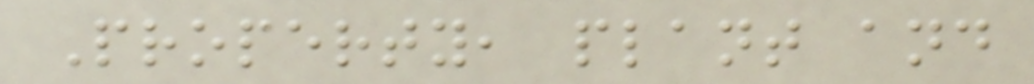Property, plant and
